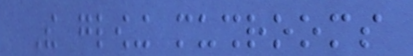The glowing mushrooms
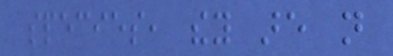species, they are not
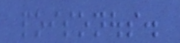poisonous.
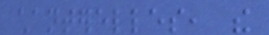chanterelles, the
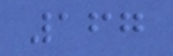167
